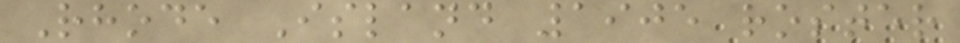Rhode Island 1905 roster
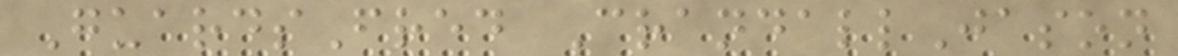GuardsFred CrandallJason
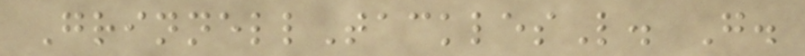GrinnellTacklesL. G.
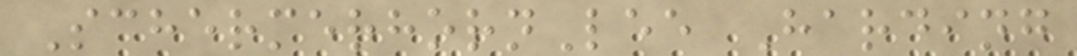SchermerhornLee Harding
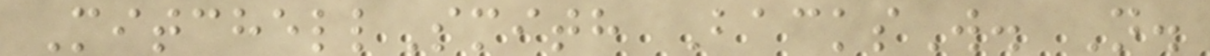MitchellSmith BacksW. N.
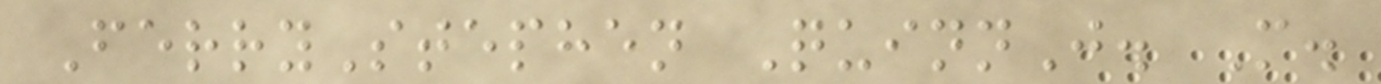FerryStephen QuinnJ. M.
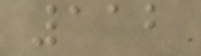112
